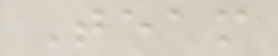Team
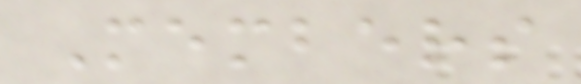Members
